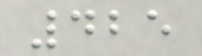425
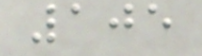105
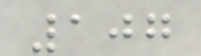107
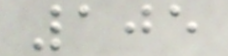105
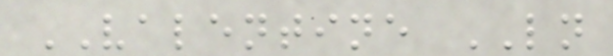VALENTINE LN
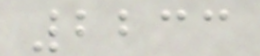2233
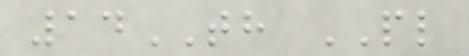14TH PL
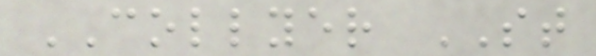COLLYER ST
